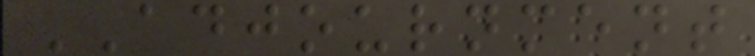ADJOURNMENT
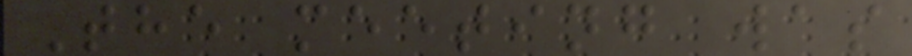The meeting was
